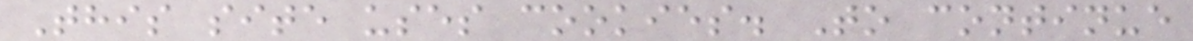This site uses cookies. To continue
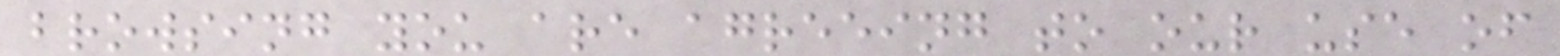browsing you are agreeing to our use of
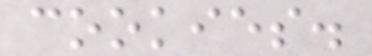cookies.
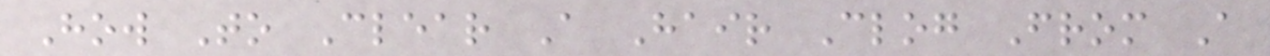How To Clear A Hair Clog From A
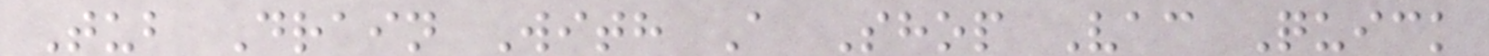Tub Drain With A Shop Vac Quick
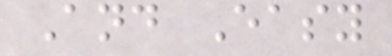And Easy
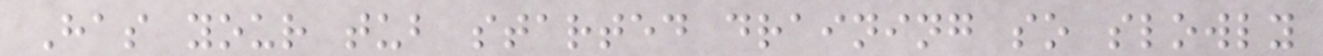Has your tub started draining so slowly
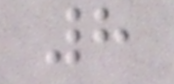8
